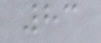83
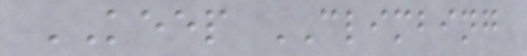KEEP CLIMBING
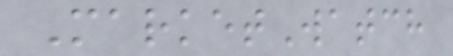MarketWatch
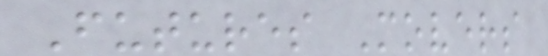Futures Movers
